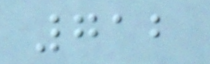712
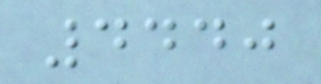4440
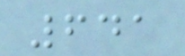641
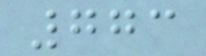773
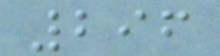296
